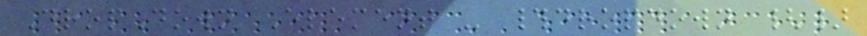DropDown Element - #dropdown {}
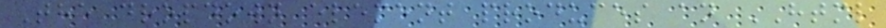The dropdown element produces an HTML
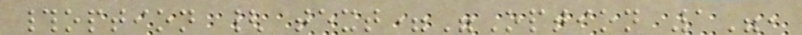#option { text="Option 1",
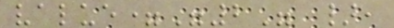value="2" },
